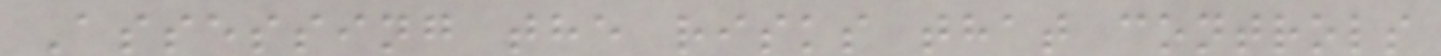Assessing the risks that controls
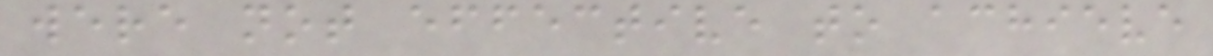were not effective to achieve
